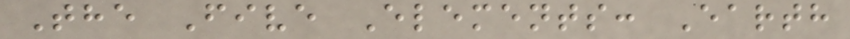The Five Elements: Earth
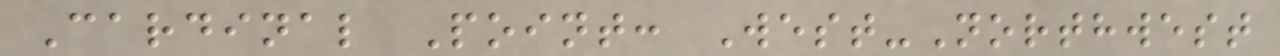Cardinal Point: West-Northwest
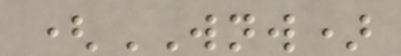(WNW)
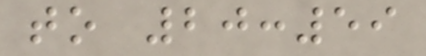to 20:59
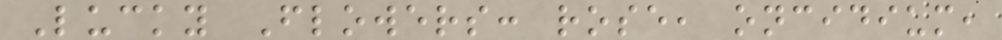Lucky Flowers: rose, oncidium,
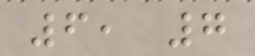6, 7
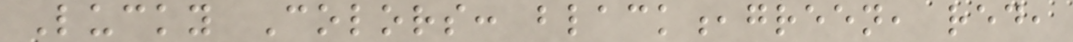Lucky Colors: black,green, red,
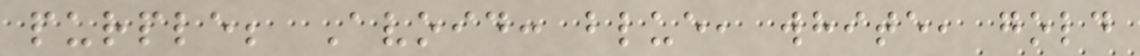purple; Avoid: blue, white, gold
